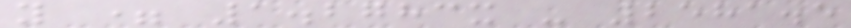y = 1.2783x - 2581.5
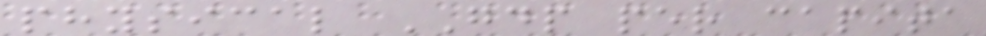physical GDP per capita
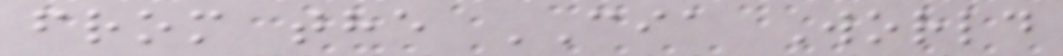from the CIA World
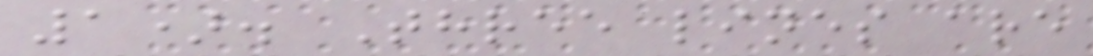1). Three lines are
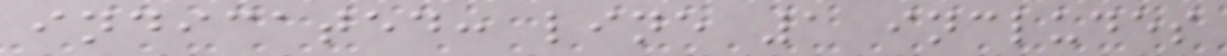indicated: line 1 includes
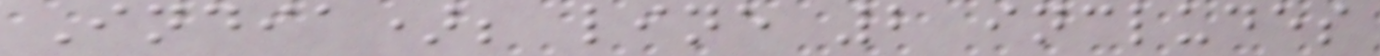India); line 2 includes
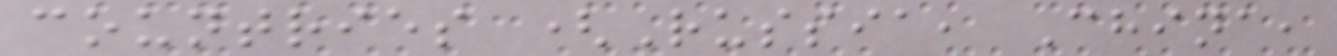countries (Russia, China,
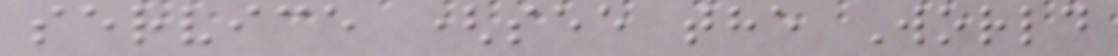service (see the World
